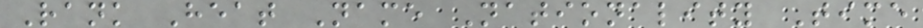Rank Heat Name Nationality Time
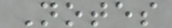Notes
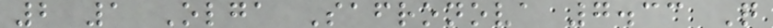2 1 Olga Safronova 7.33 Q
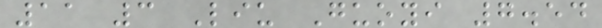11 3 Liu Guoyi 7.54
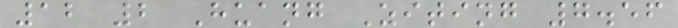12 2 Huang Ziting 7.56
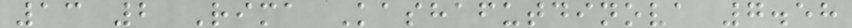13 2 Rima Kashafutdinova 7.58
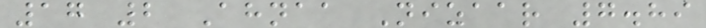17 2 Ahnaa Nizaar 7.89
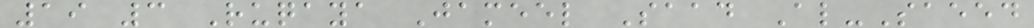19 3 Ruqaya Jameel Saad Al-Saeed
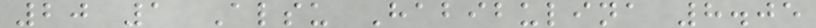20 1 Alsu Habibulina 8.05
